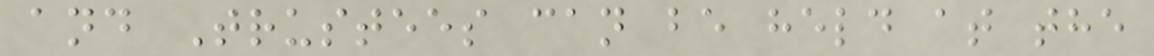and Trustees can be held at the
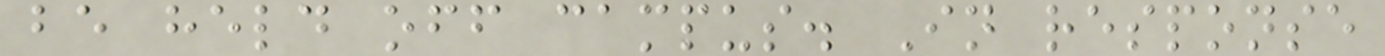be held off campus. In response
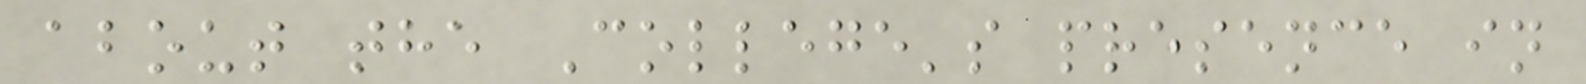about the College's presence in
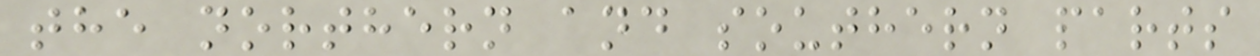the northern and southern parts
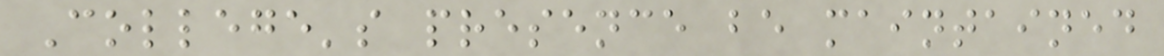College's presence be maintained
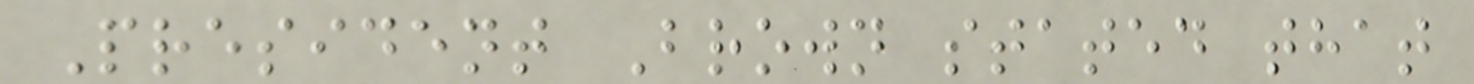President Brown stated that
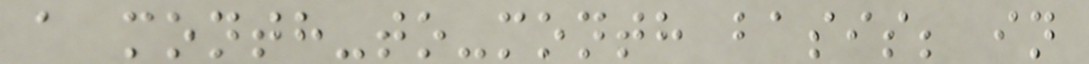a month-to-month basis; in
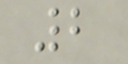2
